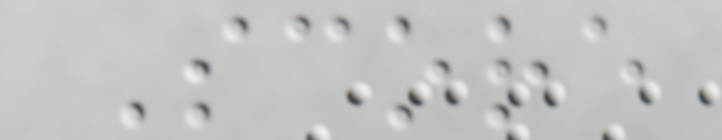Score
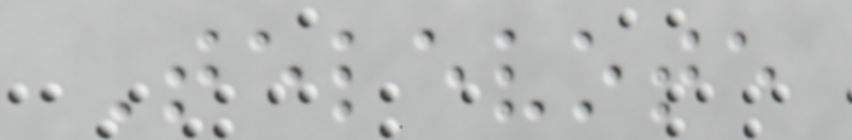Televote
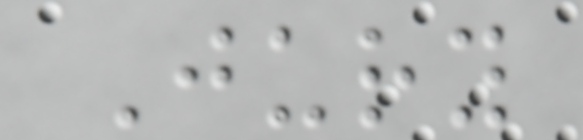Jury
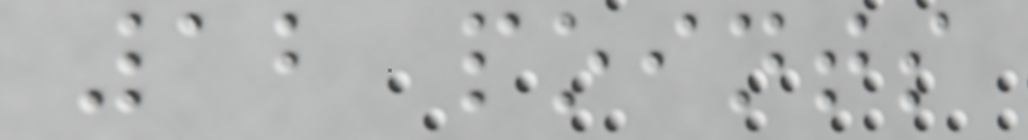12 points
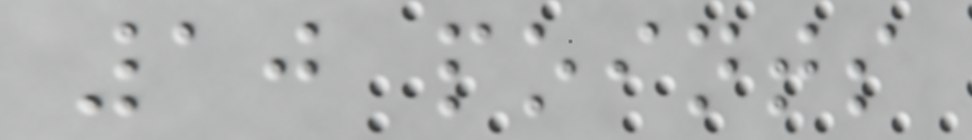10 points
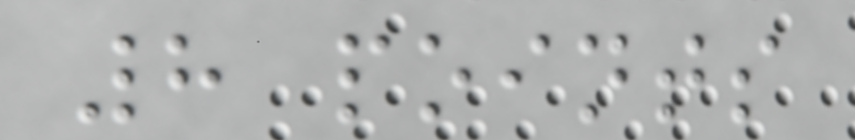8 points
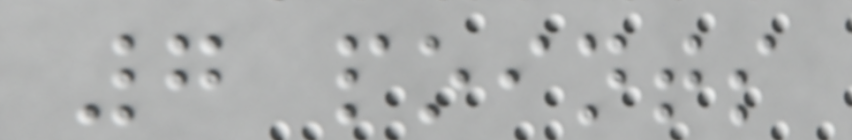7 points
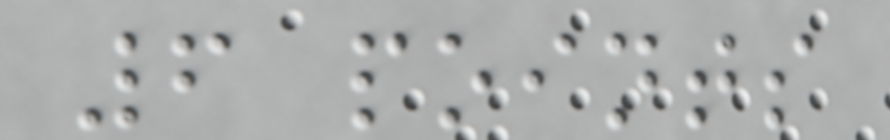6 points
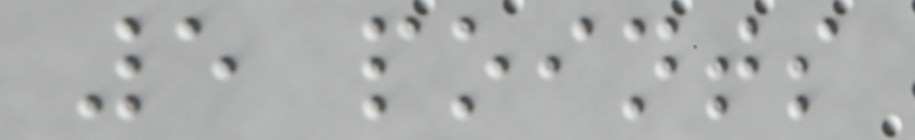5 points
